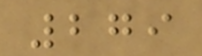279
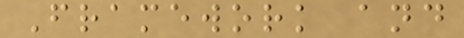Framework and
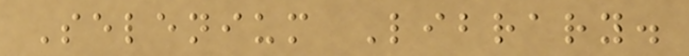Selenium Library.
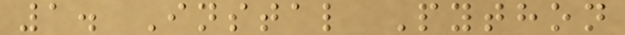1. Instal Python
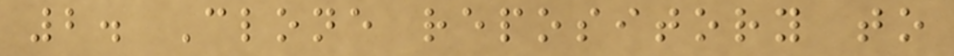2. Clone repository to
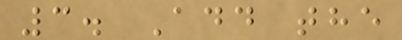3. Add the
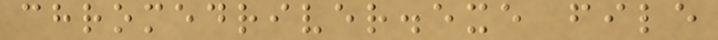chromedriver.exe file
